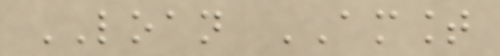LOAN AMOUNT
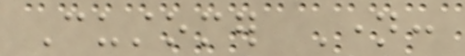Customer Name:
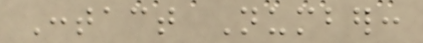Contact Number:
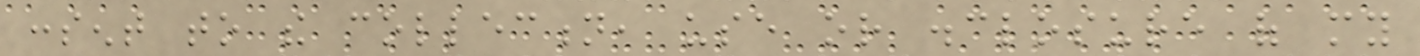consent to the collection, use or disclosure of my
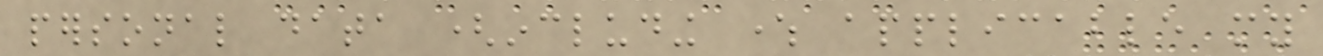personal data (including where applicable my
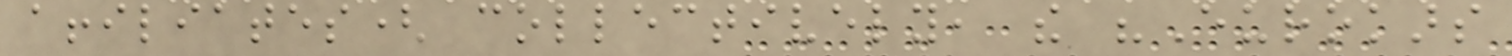affiliates( collectively, the "Eurokars
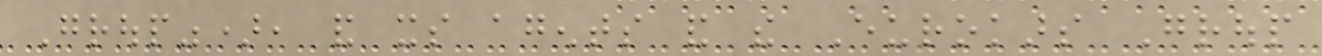Group"), and its agents and the Eurokars Group
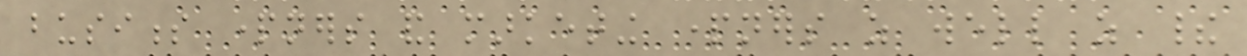business partners and marketing partners as well as their
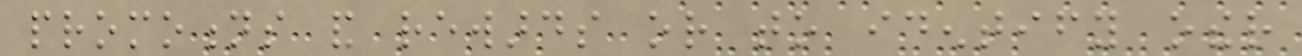promotions and rewards or to identify other
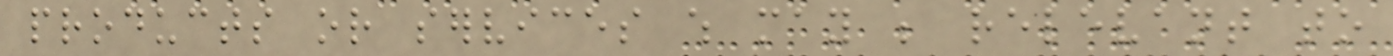products or services which may be relevant to
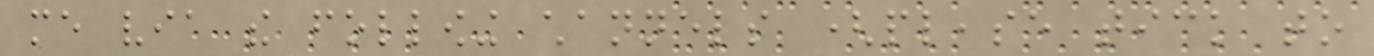me via the following channels (please tick to
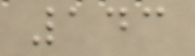143
